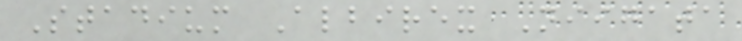Stadium Albirex Niigata
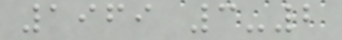1969 3-2
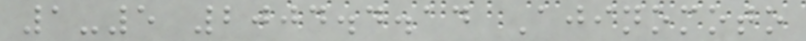1-5 2004.4.14 Ajinomoto
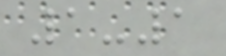1-1
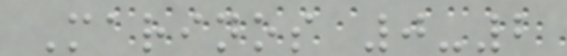Marinos 0-2
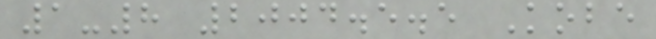1-8 2004.5.5 Kobe
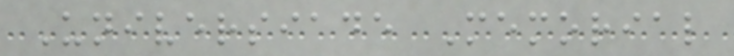Universiade Memorial
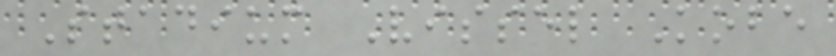Stadium Vissel Kobe
